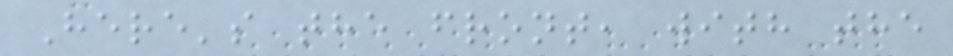Here's the front, with the
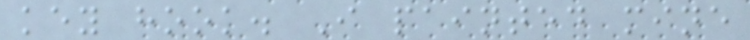key hook. I painted mine
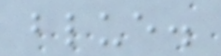blue.
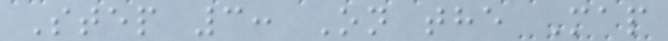Step 3: On the Map
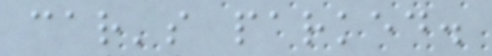car's parked.
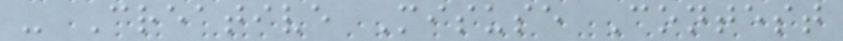- Creative Misuse Contest
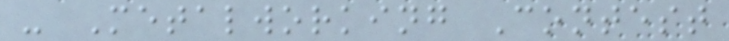- Metalworking Contest
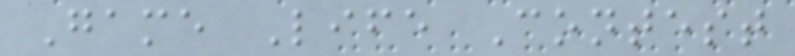Game Life Contest
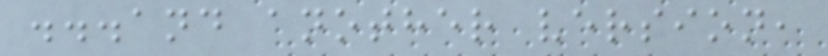...and another version,
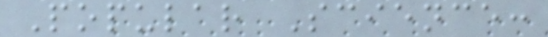Popular Science:
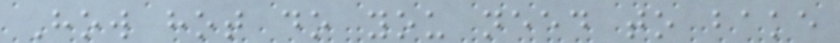How hot do you need to bake
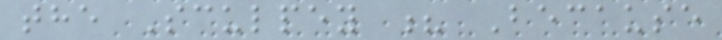the Sculpey ? Because
